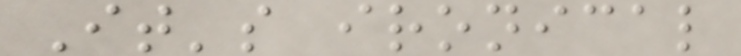It's ironical
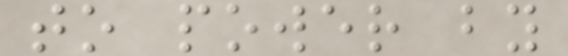to power by
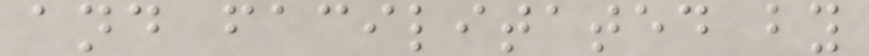and facilitated by
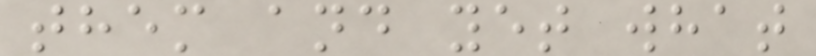them and yet what
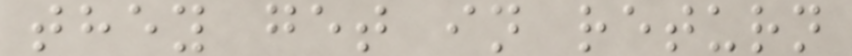they get in return
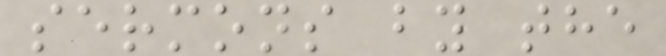sermons by the
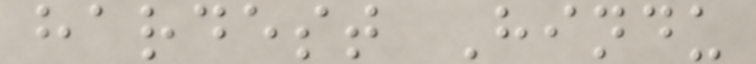hardest Hindu
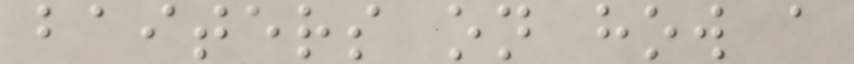baiters on how a
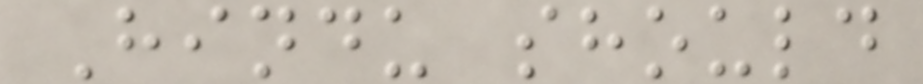Hindu should
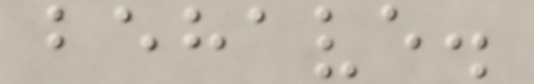behave.
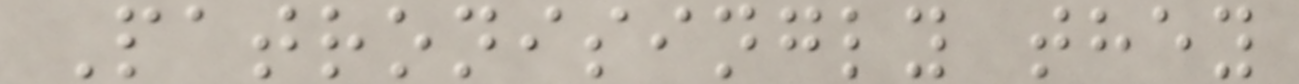Patronisingly they
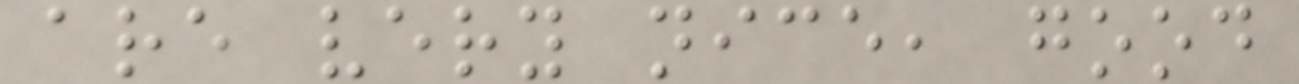are very nice, good
